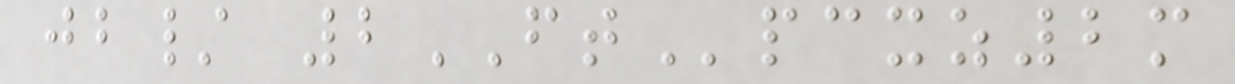jb/ 2FTpcxz2m
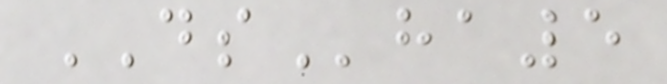DSha5
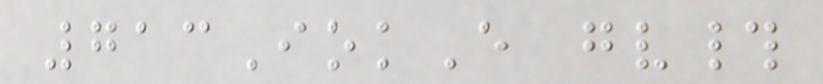713IokE gv#
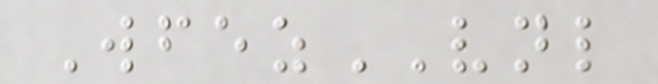WfezVNL
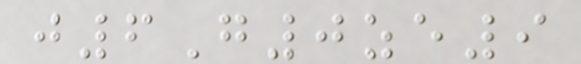j6G0ze9
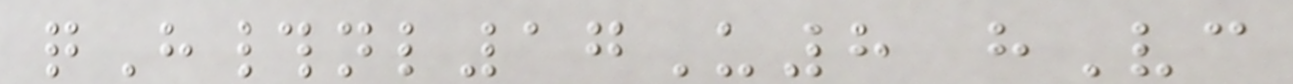qH#nl17U8 hVc
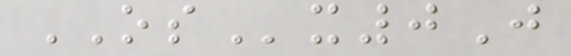OSx0J
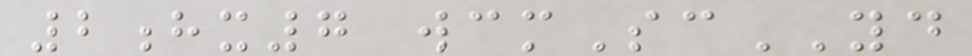2hx7 wcmScYD
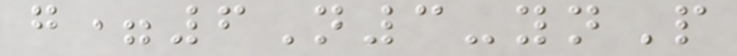g=6N3-ynP
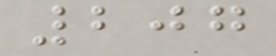207
